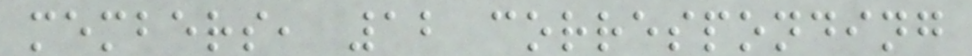members, 12 corresponding
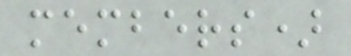members)
